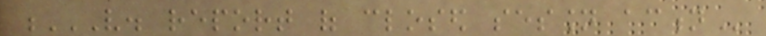V. REPORT OF CLOSED SESSION ACTION
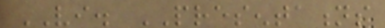VI. PRESENTATIONS
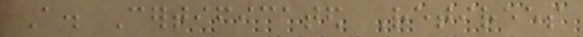A. Certificated Retirees
